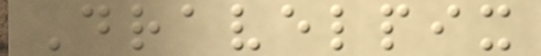Dravelpix
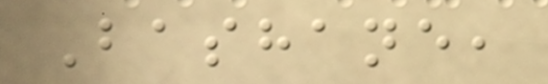Bashane,
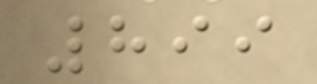899
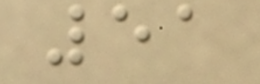51
